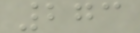273
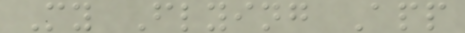My Flying App
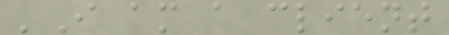'I am a client
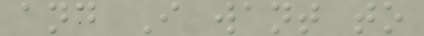and I want to
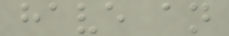have an
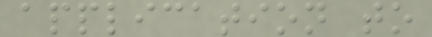application to
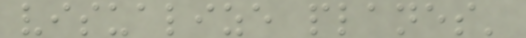visualize planes'
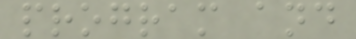program and
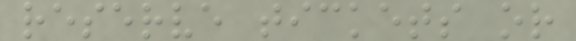reserve tickets or
